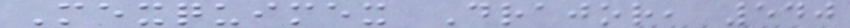Mexquimex Drajor, 540
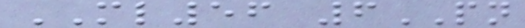ML56 6PN
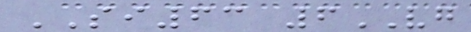SI63 6VG
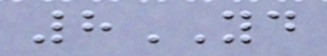8YD
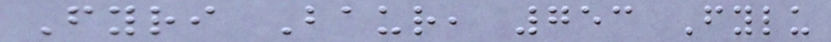Fyri Baur, 753 Fylu
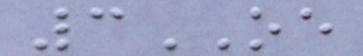3OE
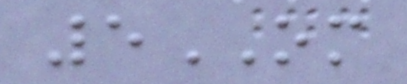5OM
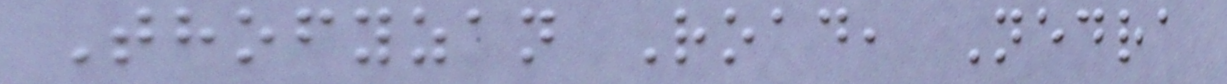Thofyzan Road, Nedra
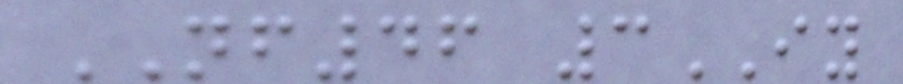NF46 3IY
